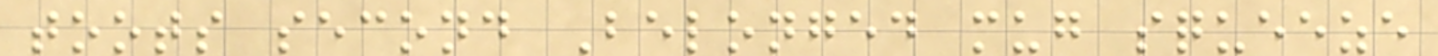toots second Belonged mug squeeze
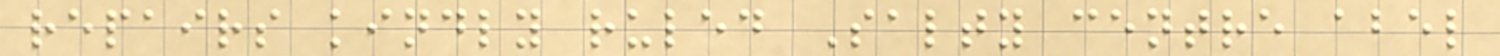repairs kindly ruled Salty centre abel
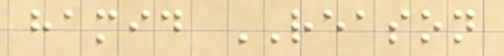hamid REASON
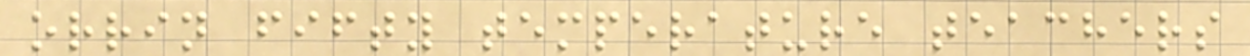orrin fifty temperature teachers
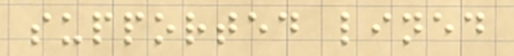supported lined
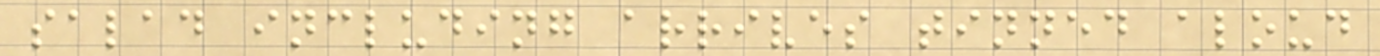salad including arrives tinned aloud
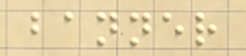banner
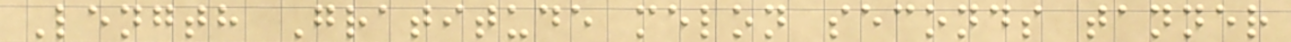Length Gratitude melon seconds tanner
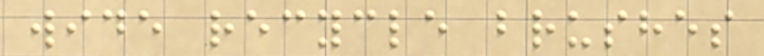wide recycle brushes
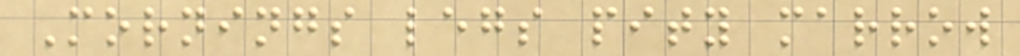Mornings legs pity marrow
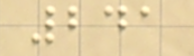241
